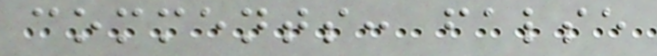comments: false
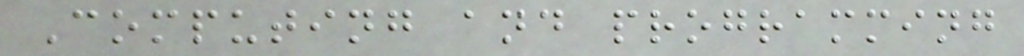Computing and programming
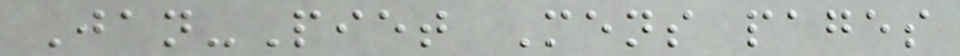Jan-Piet Mens pages
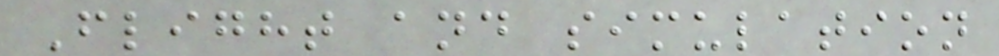Flight and simulation
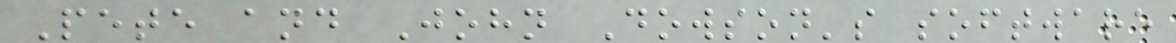Pete and John Dowson's software
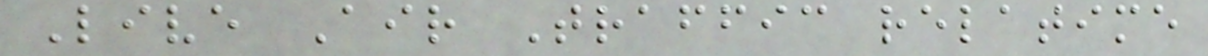Live Air Traffic relatime
